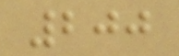200
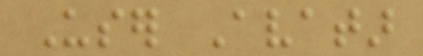User Avatar
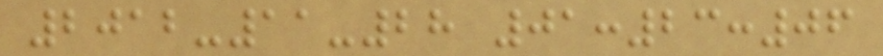2012-11-28 01:23:06
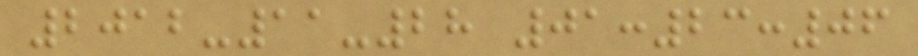2012-11-28 01:23:06
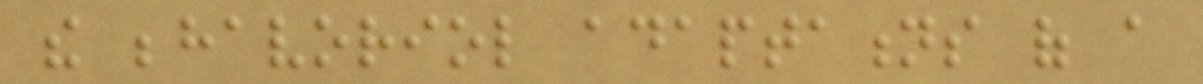the behavoriol adaptations of a
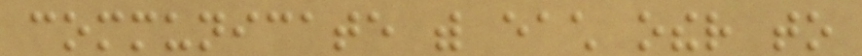communicate with each other to
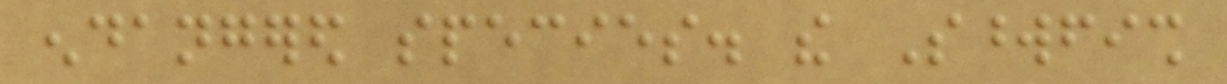endangered species. the Swordfish
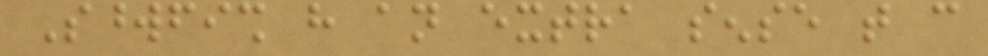Swordfish have an extra sense that can
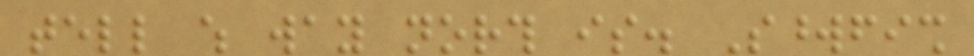tell which way north is. Swordfish
